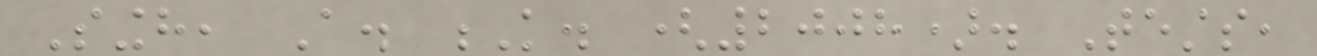Singh, A. K. (2008). Tests,
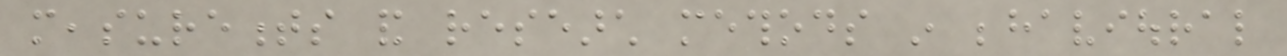measurements and research methods in behavioural
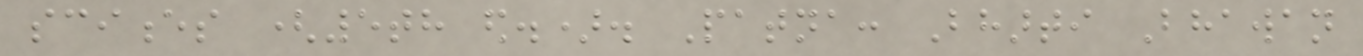sciences (5th ed.). Patna: Bharti Bhawan
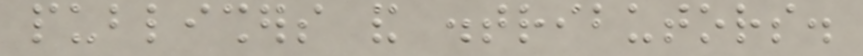publishers and distributors.
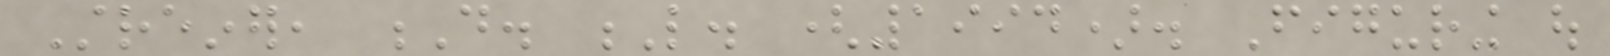Streiner, D. L. (1994). Figuring out
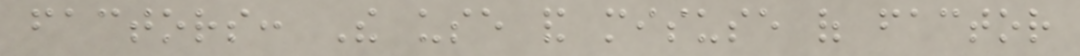factors: The use and misuse of factor
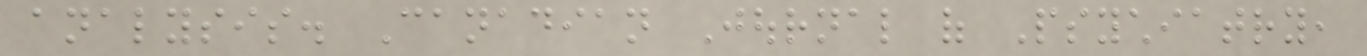analysis. Canadian Journal of Psychiatry,
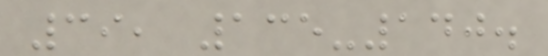39, 135-140.
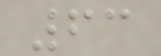63
